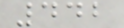442
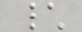\
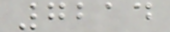7214
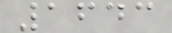1643
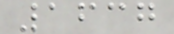1637
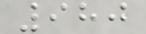980
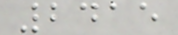2415
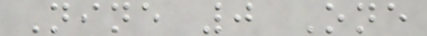Nine 0 One
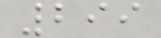299
